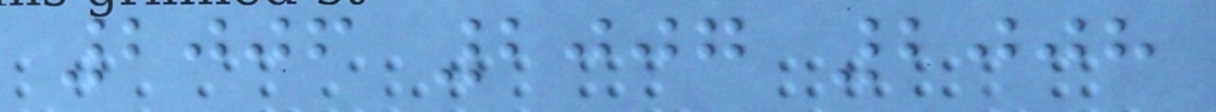2006 2007 2008
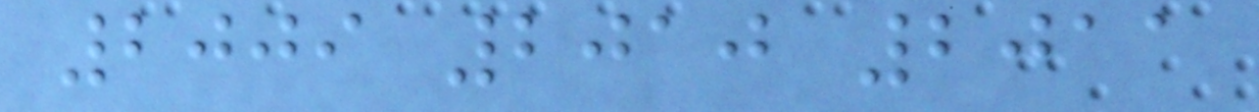2009 2010 2011
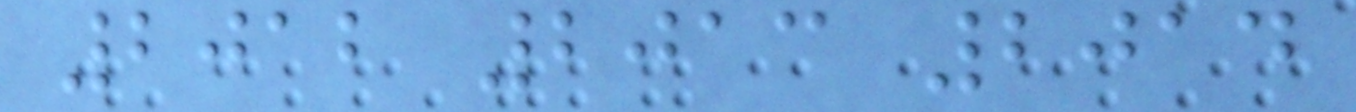2012 2013 2014
